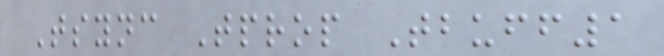Tsync Tprop Tbuff1
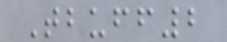Tbuff2
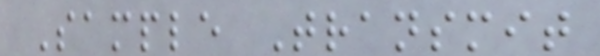Sample Transmit
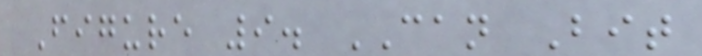Figure 9. CAN Bit
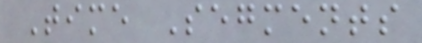Time Segments
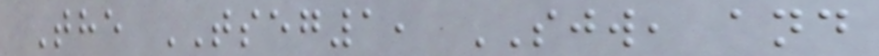The TSEG1, SJW, and
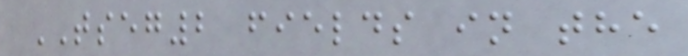TSEG2 fields in the
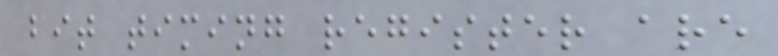bit timing register are
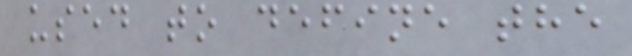used to define the
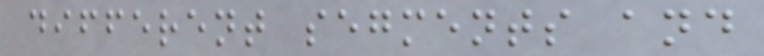different segments and
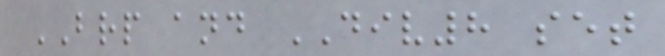BRP and DIV8 set
